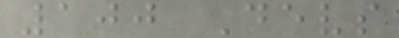100 Devs
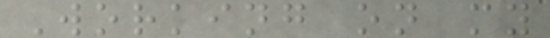Working on my
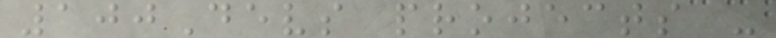100Devs projects -
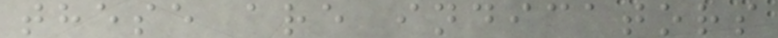these are indicators
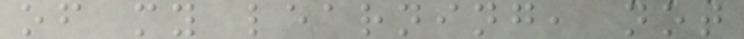of my learning, not
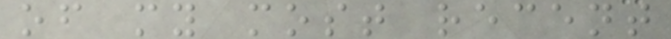of my most recent
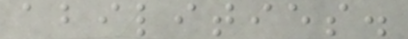abilities.
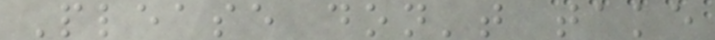Please don't take
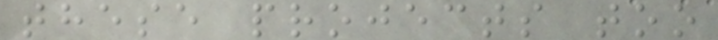these projects too
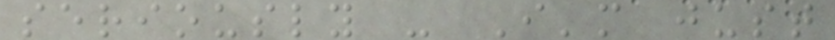seriously - I'm just
